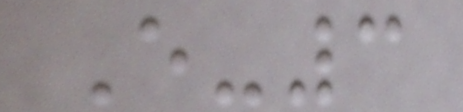E-3
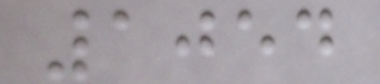1054
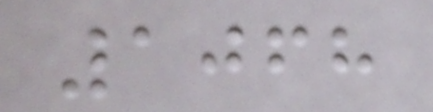1068
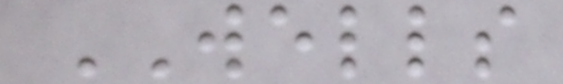WELLS
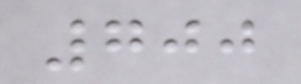700
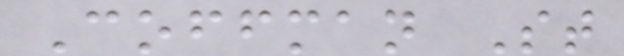Coffman St
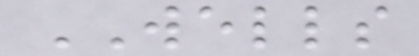WELLS
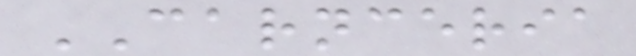CARNCERIA
